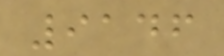9146
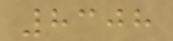8308
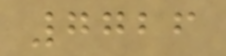7726
